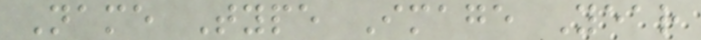Name Type Image Year
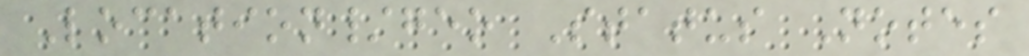Location/geo Status Notes
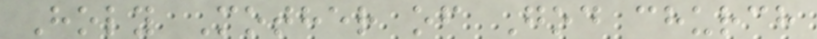Holy Mother of God church
